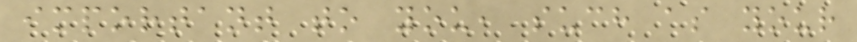important to you, such as your
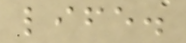life.
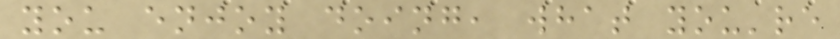you enjoy doing, what you're
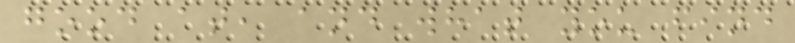good at, and what you find
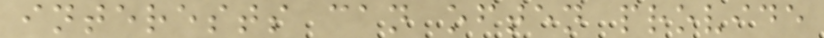interests can often provide
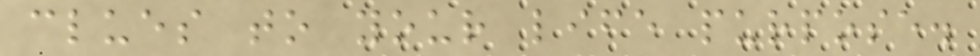clues to your life purpose.
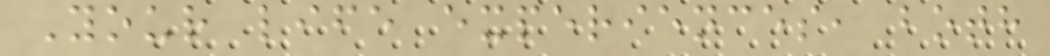Your life experiences, both
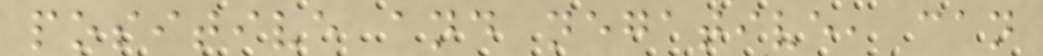positive and negative, can
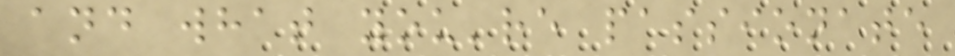and what you're passionate
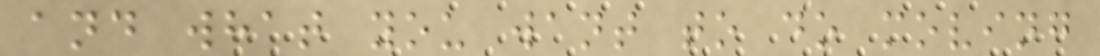and what you want to do moving
